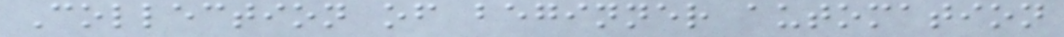Collection of beginner automation
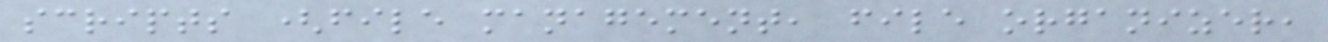scripts (file management, file organizer,
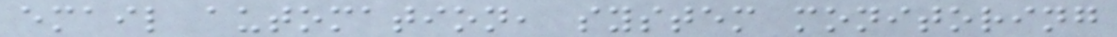email automation, system monitoring
